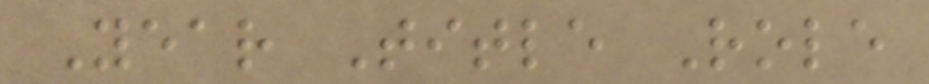Year Title Role
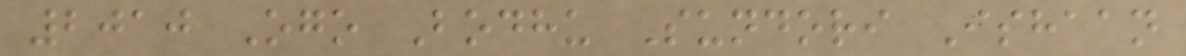2010 Ogo Bodhu Sundori Ishaan
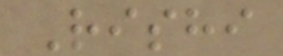Rishi
